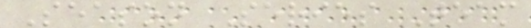Season Series Team
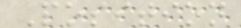Position
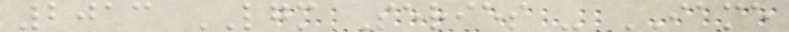2013 LGM Series - IAME
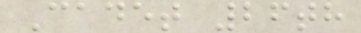Cadet 26th
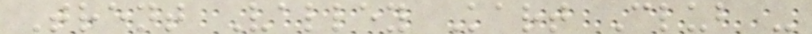Trent Valley Kart Club -
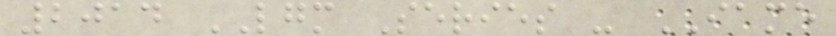2014 LGM Series - IAME
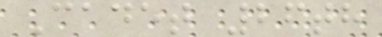Cadet 26th
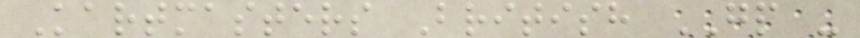Kartmasters British GP -
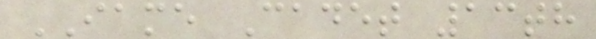IAME Cadet 13th
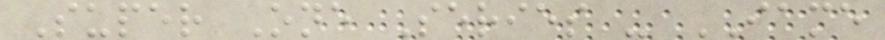Super One Series - IAME
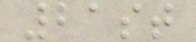21st
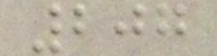207
